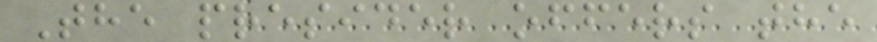The presider offers the
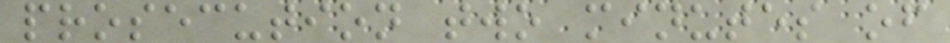prosecution two minutes of
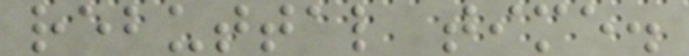rebuttal time.
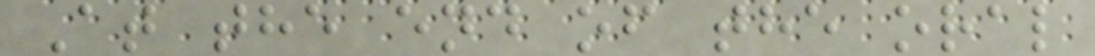At the end of the oral
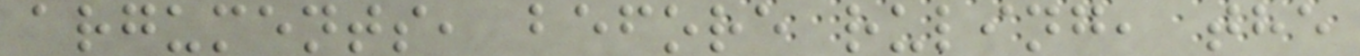arguments, before ruling, the
